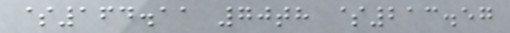$164.11 70th $213.57
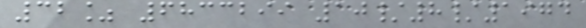32% 6833299 10/8/1974
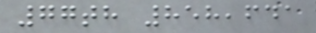77th 858,641
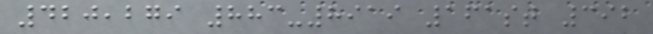420,279 883-8919 161st 392
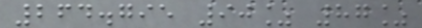264.795 90% 87%
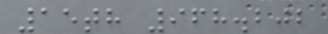15th 968.202
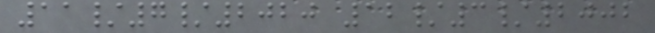11/7/2020 12/3/2002
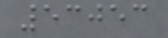53053
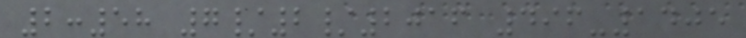2:58 7/2/2016 496-1405
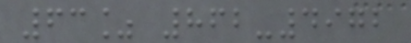63% 862-4972
